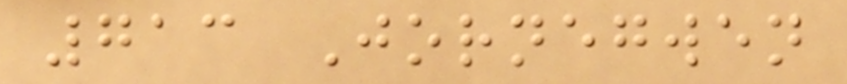713 Jornegwen
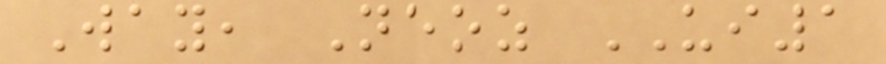Way, Neoz UI1
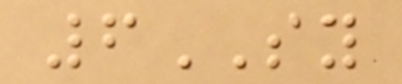6SY
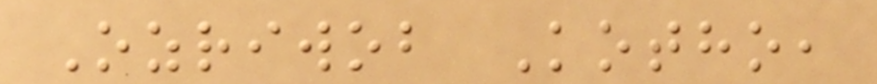Ozriwob Kotho,
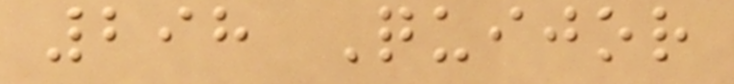298 Quijor
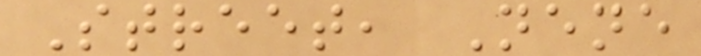Street, Nene
